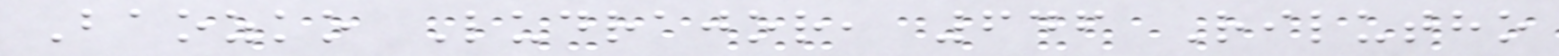Baozko Ludrajor, 646 Rilutho
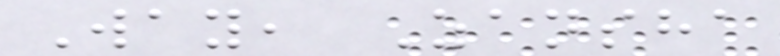Way, Zansha
